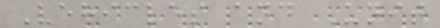Vehicles and Unit
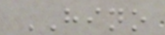HINO
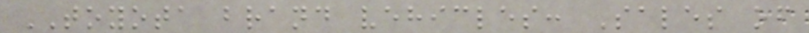TOYOTA brand vehicles: Sales of
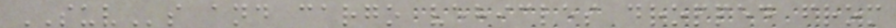SUVs and cargo vehicles dropped from
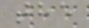the
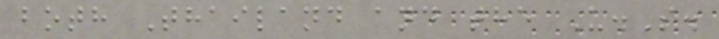both Thailand and the U.S.
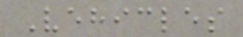Vehicles
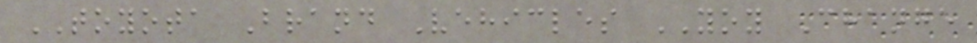TOYOTA Brand Vehicles YOY Change
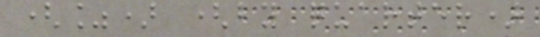(%) (by quarter)
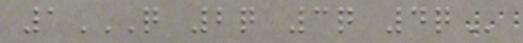1Q 2Q 3Q 4Q
